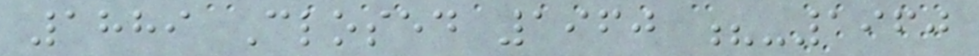1889 Closed 1960 ?-1960
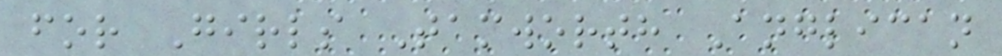for Girls Tamworth Anglican
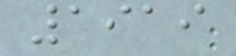1919
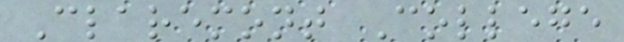Claremont College
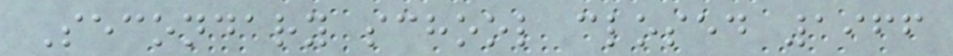Secondary school closed 1966
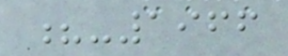?-1966
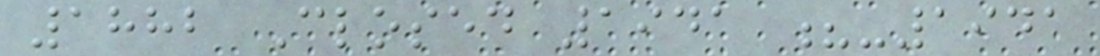1882 Closed 1941 ?-1941
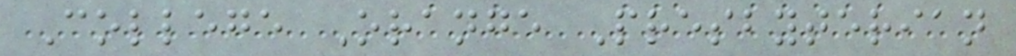College Orange Presbyterian
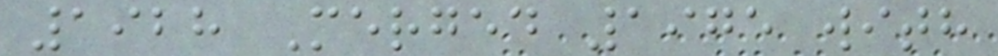1928 Merged 1975 with
